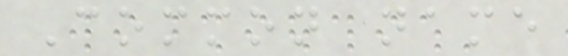Common name
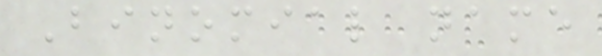Binomial name
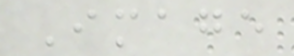Image
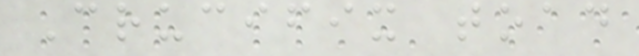Crucifix toad
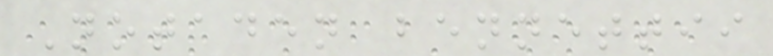Notaden bennettii
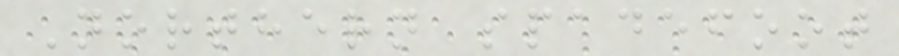Northern spadefoot
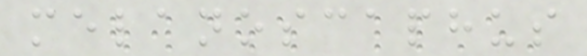melanoscaphus
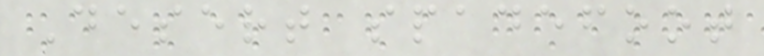Desert spadefoot
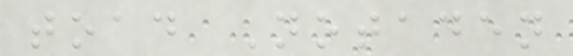toad Notaden
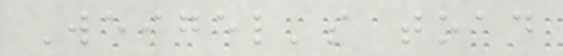Weigel's toad
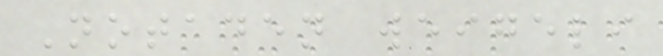Notaden weigeli
